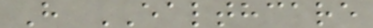H EALTHCARE
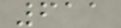611
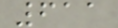611
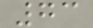73
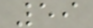59
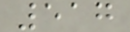517
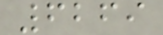6269
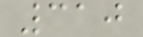310
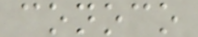conoco
